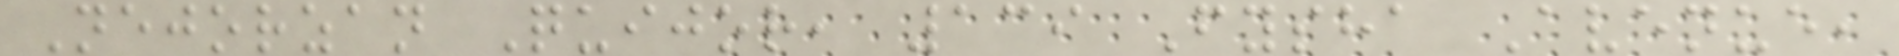Nejorzan Quijor, 139 Fysha Avenue,
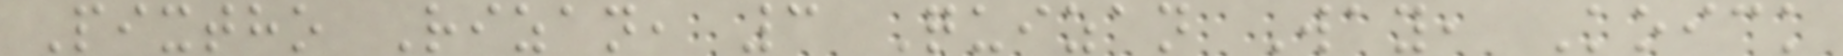Pixtho Rizan, 3 Quizan Way, Koick
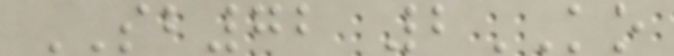SB72 2KO
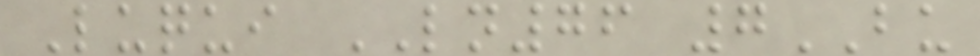Luqui LN76 7BU
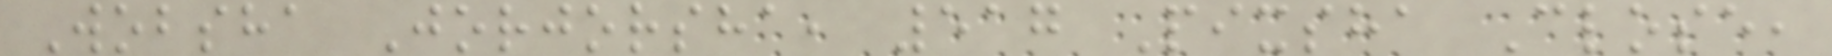Wobsha Jorjorsha, 517 Pixsha Close,
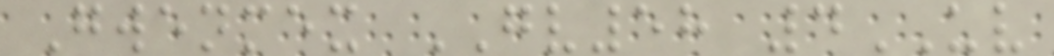Gwenmex GV58 4UV
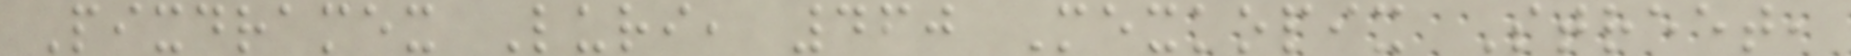Pixdramex Luri, 460 Mexkopix Street,
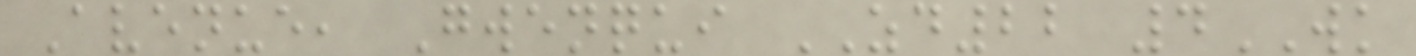Avenue, Gwenqui ZD22 4WK
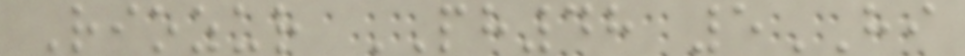Riozur PH48 5HI
